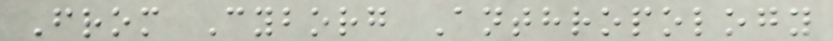From Cyborg Anthropology
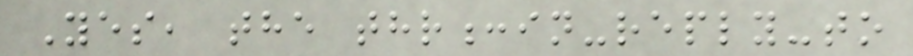Yes, the thr:in-reply-to
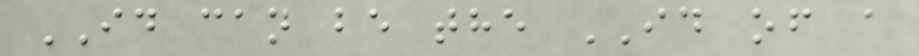ID can be the ID of a
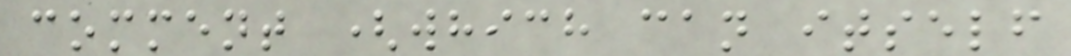comment (which can itself
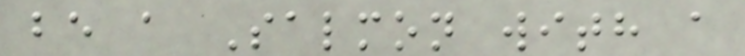be a Salmon with a
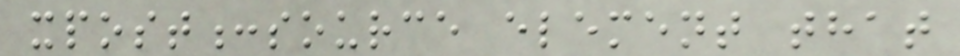xpost:source element that
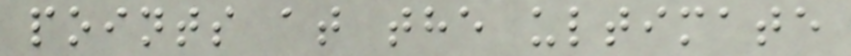points at the ultimate
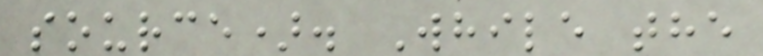source). While the
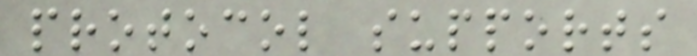protocol supports
